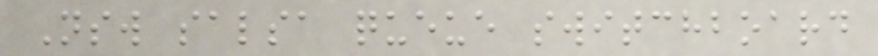Nsw salsa queue switchboard
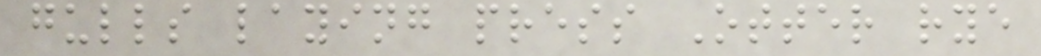gulls laying press Otter rye
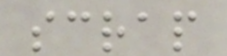scrap
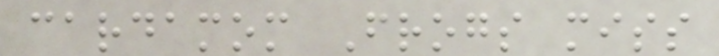cardamom Frogs miss
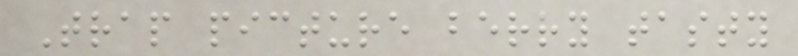Trap picture berry tasty
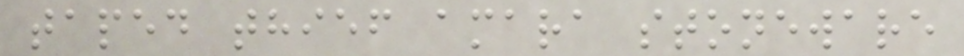taped thief amara stoneware
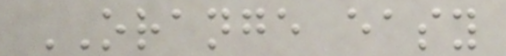ORANGE easy
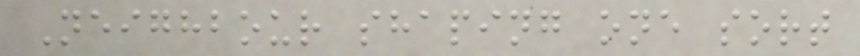Neighbour shaping one sort
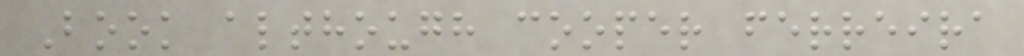Book although cooper ferreira
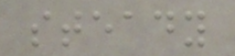steady
